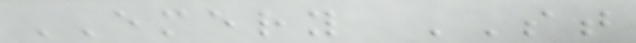EMERY ST
